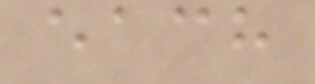each
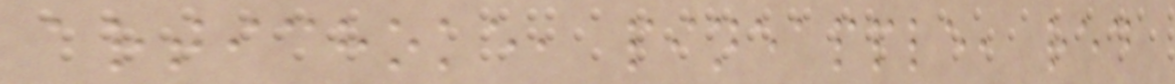artichoke, pineapple, red
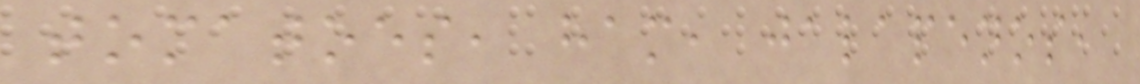tomatoes, ham, jalapenos,
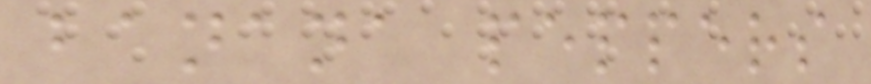banana peppers
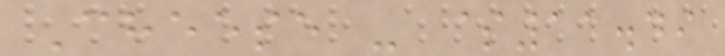Cheese - $11.49
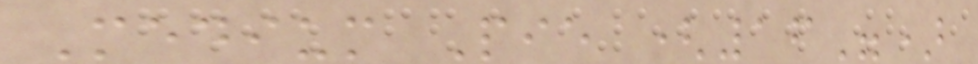Medium Pie (16")
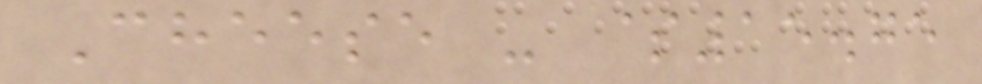Cheese - $15.75
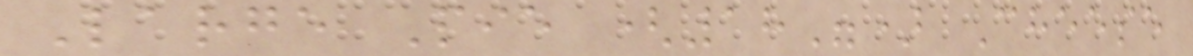Large Pie (18") Cheese
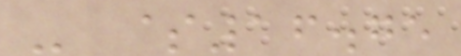- $16.75
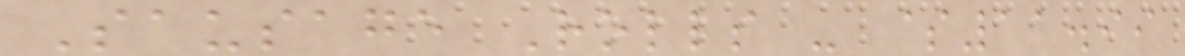Sausage Rolls - $11.99
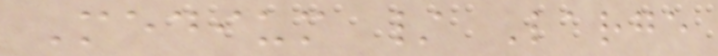Medium / Large
